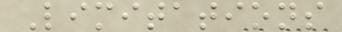Limitations
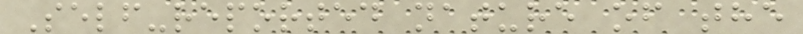Self-reported nature of the
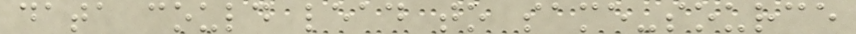data could lead to same-source
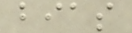bias
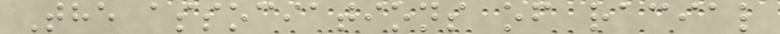The associations of racial
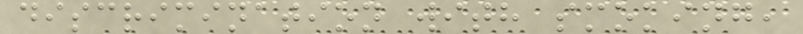discrimination with smoking,
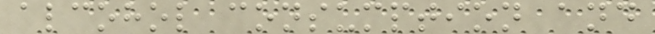alcohol consumption and
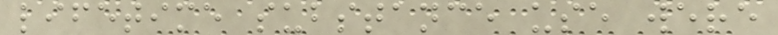lifetime substance use were
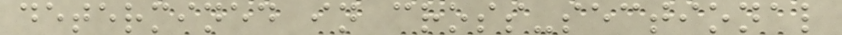determined in cross-sectional
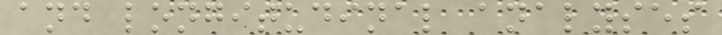and longitudinal analyses
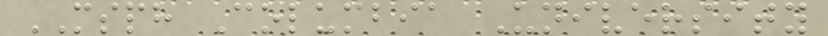MSPH Columbia University
